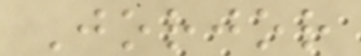Jorjor
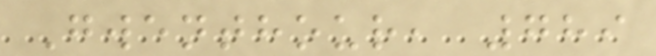Gwenthour, 789
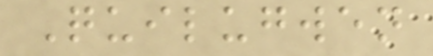Quilugwen
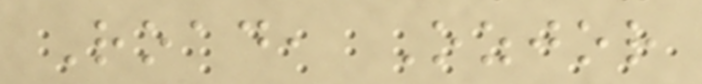Road, Ozjor
